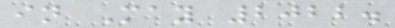in May 2022.
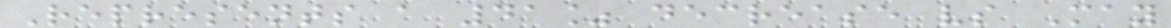Represents a 41% decrease vs May
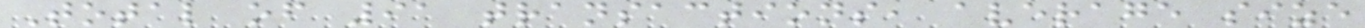Total of 91 transactions, average size
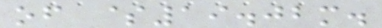of $19.02m.
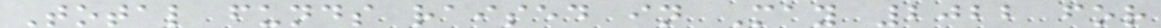Total funds raised in May 2022 for
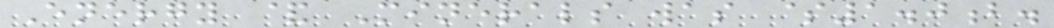Energy & Minerals was $1.0b.
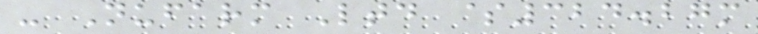- Nufarm Ltd $324.27m
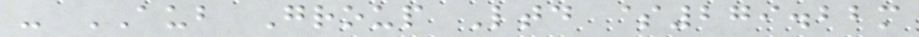- AUB Group Ltd $279.22m
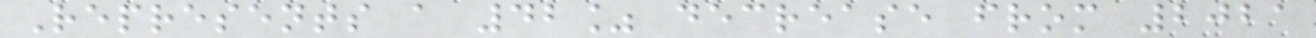Represents a 42% decrease from 2021
